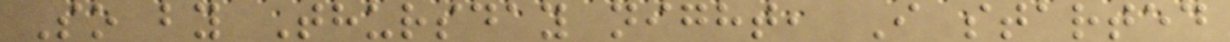So by Thursday night, I started
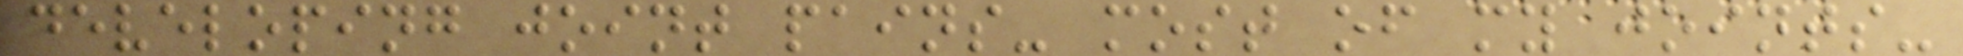developing joint pains- most of my joints-
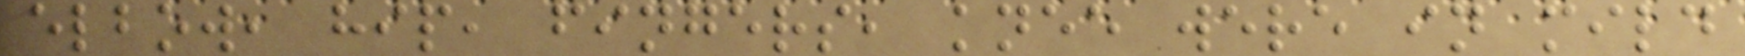elbow, hip, fingers, knee were in mild
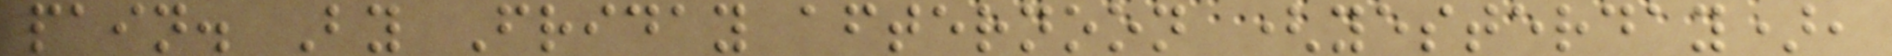pain. By Friday afternoon (yesterday),
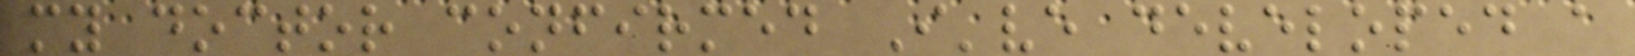my doctor confirmed I've developed a
